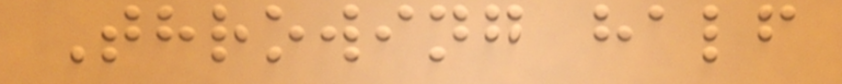Throwing half
